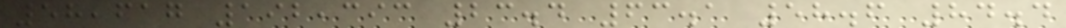58,617 192,393 23.4 63.1 58.6 84.4
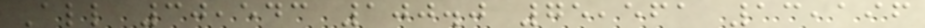All 30,543 100.0 75,561 13,196
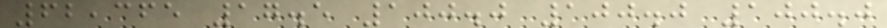62,365 17.5 100.0 100.0 100.0
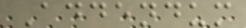Addendum
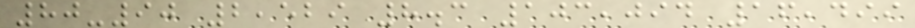80-90 2,529 8.3 103,094 16,499
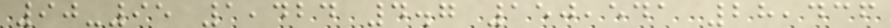90-95 1,424 4.7 150,541 28,436
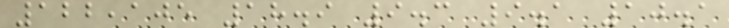122,105 18.9 9.3 9.1 10.1
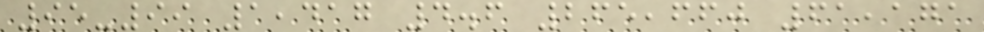95-99 1,417 4.6 265,660 61,171
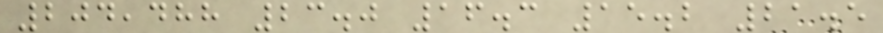204,488 23.0 16.3 15.2 21.5
